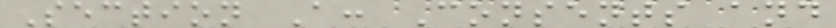Section A: Consents and
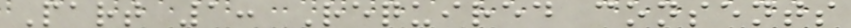Part 1: Required consents
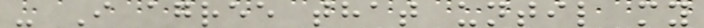- I agree that until my
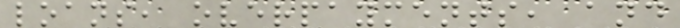loans, overpayments, and
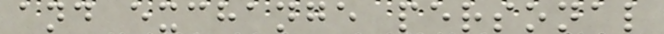and exchange personal
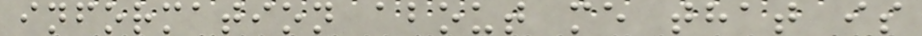information about me that is
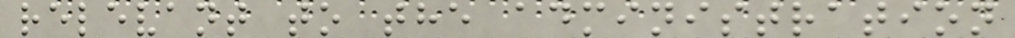relevant to the administration
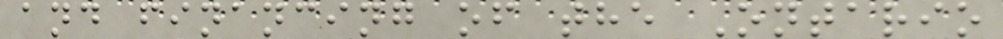and financing of the Ontario
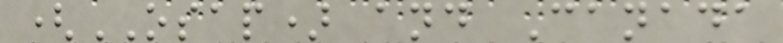(OSAP) and Canada
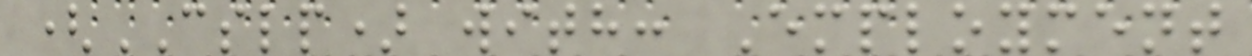(CSLP) with: Employment
